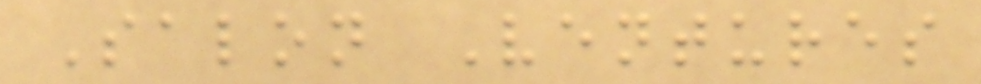Salon Ventures
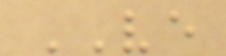VE
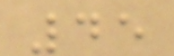45
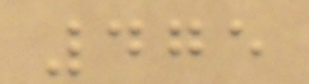475
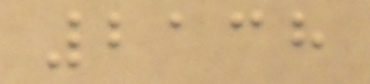2138
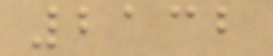2132
